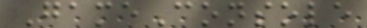GameConsole
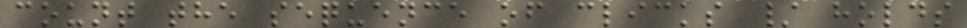count the sequence of clicks / holds
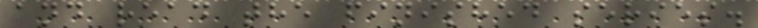and read the finished series.
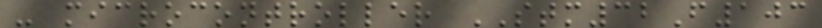- microcontroller STM32F103
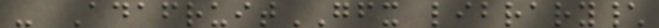- AdafruitGFX library\
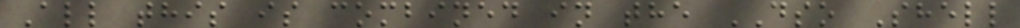All this is combined in the DSO Shell
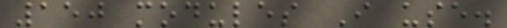150 modules I use.
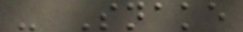- Snake
